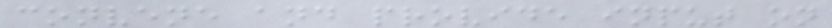convene and provide input on
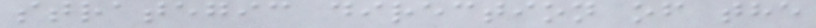strategic direction of the
